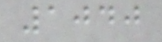1040
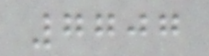7707
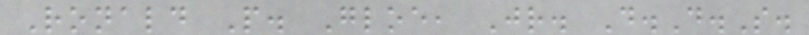Ronald P. Gloe, Jr. D.D.S.
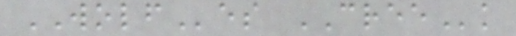WOLFes CREEk
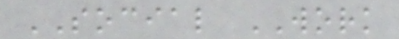SOCIAL WORK
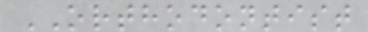ORTHODONTIST
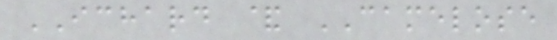ICHARD & CAMELOSE
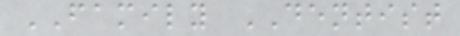FAMILY DENTIST
